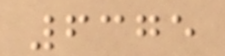6375
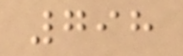798
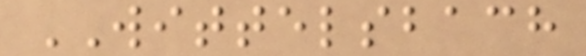WITTELSBACH
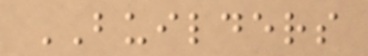BUILDERS
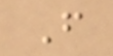F
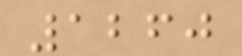1260
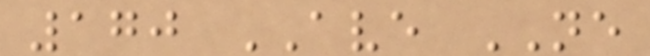170 AVE NE
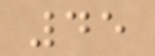45
